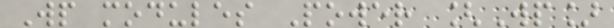Wp modules Power [Wp]
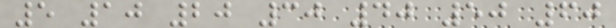5 10 20 30 40 50 60
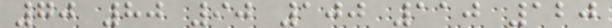70 80 90 100 110 120
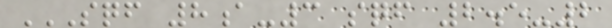SQF 8A-3 SQF 2.5-2
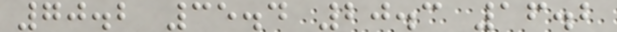70.2 35.4 20.3 16.2
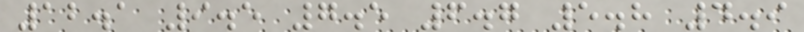12.1 9.5 7.5 6.7 5.8 4.9
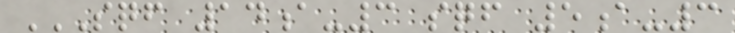SQF 14A-3 SQF 5A-3
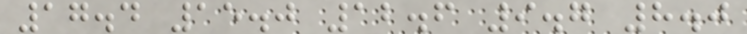17.4 15.0 12.6 9.7 8.0
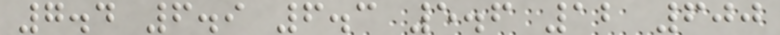7.4 6.9 6.3 5.6 12 600
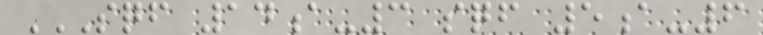SQF 14A-3 SQF 5A-6
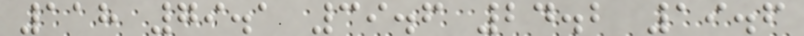118 79.1 39.6 24.2 19.6
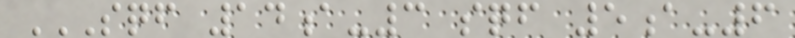SQF 14A-3 SQF 5A-6
